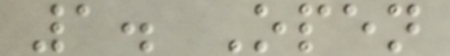1. Open
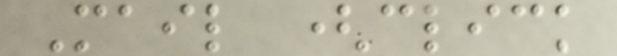Mail (click
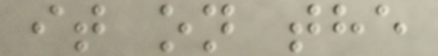it on the
